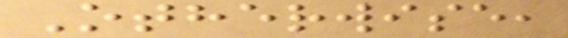Otherwise,
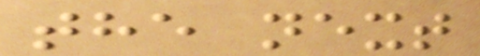the next
